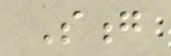Song
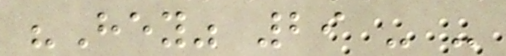"Hey" 29 - -
